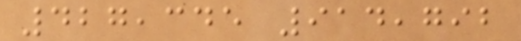427,345 914,792
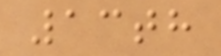13th
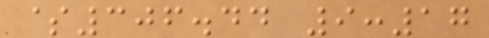$306.44 9:17
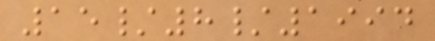15/8/1994
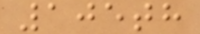105th
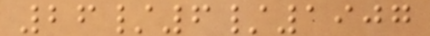26/6/1907
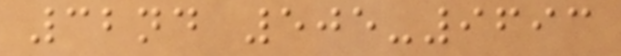32nd 505-9693
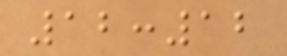12:12
